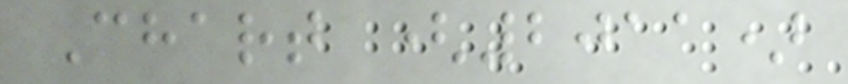Chart (2011)
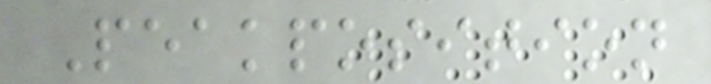Peakposition
